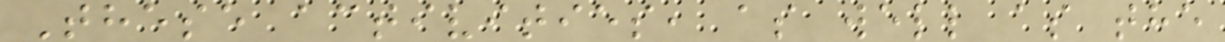These activities, as well as the
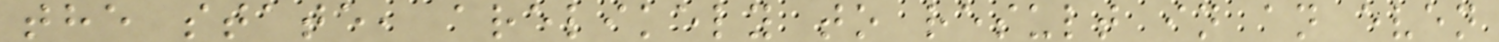the state, arelikely to result in an even
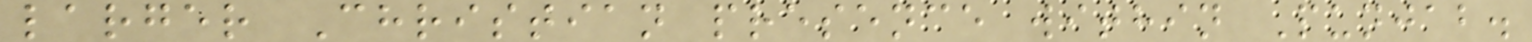larger Christian presence within Punjab.
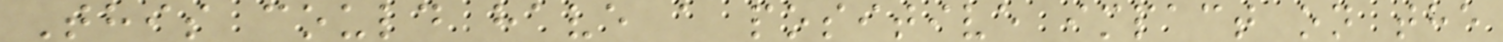This could have a positive impact on the
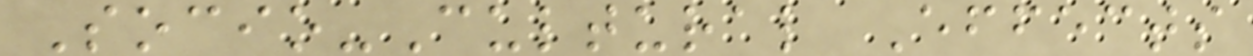Socio-Cultural Effects
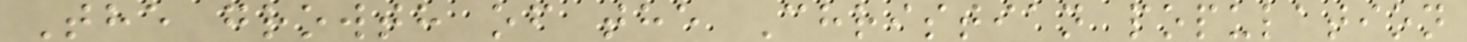The growth of the Christian population
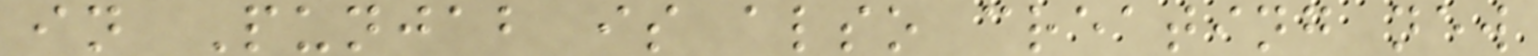in Punjab is also creating new
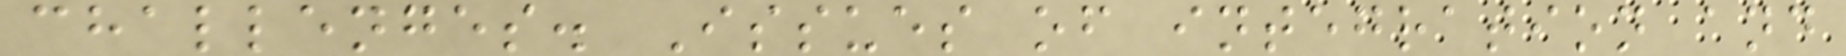challenges. Issues of integration and
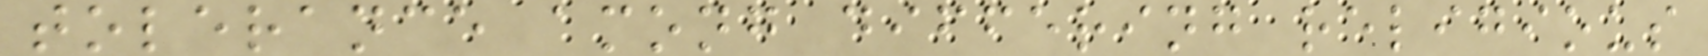tolerance among differing religious
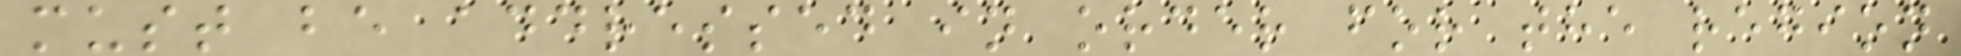must be addressed in order for the region
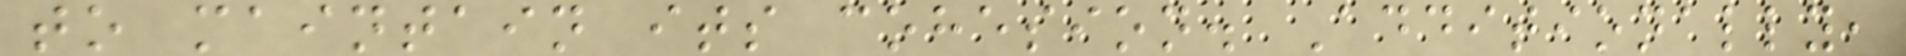to maintain its cohesion. Additionally,
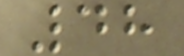48
